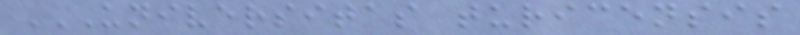UNIVERSITAS TURICENSIS
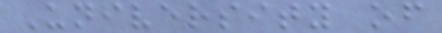University of
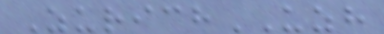ZurichUZH
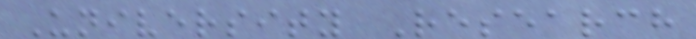University Research
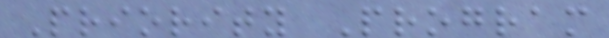Priority Program
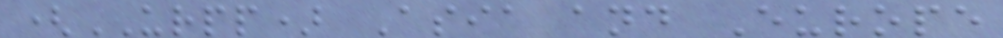(URPP) Asia and Europe
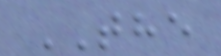THE
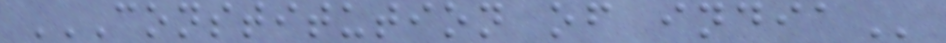CONSTITUTION OF INDIA
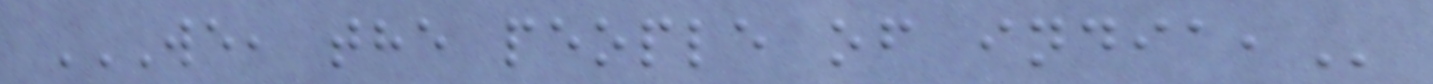WE, THE PEOPLE OF INDIA,
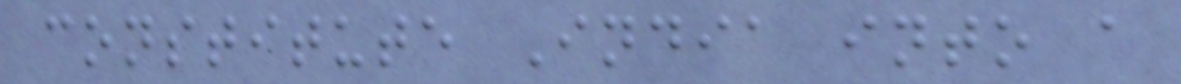constitute India into a
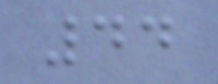44
